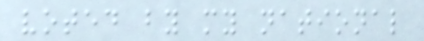voted by my national
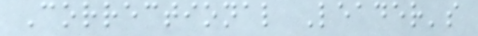Correctional Leader's
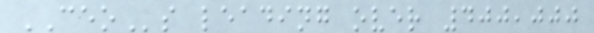CEOs leading over 400,000
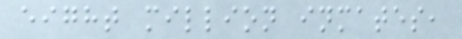eight million inmates,
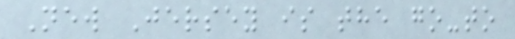New Jersey is the go-to
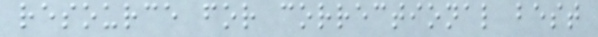resource for correctional best
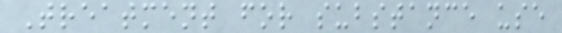Treatment for substance use
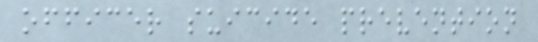officer suicide prevention
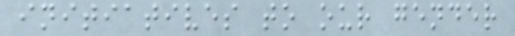initiatives to our gender
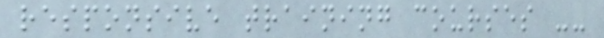responsive training courses --
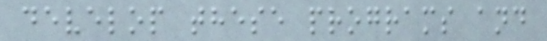develop these programs and
